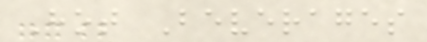Hot Beverages
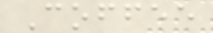Coffee
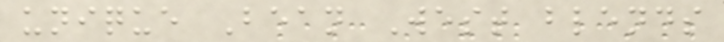unique Bean West blends
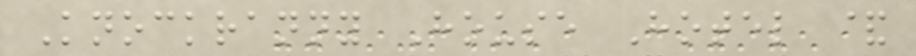Knockranny House Hotel &
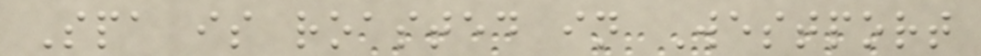Spa is roasted in Westport
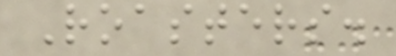Roasters.
